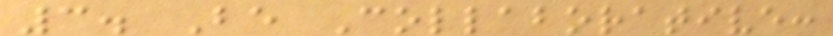3. Be Collaborative:
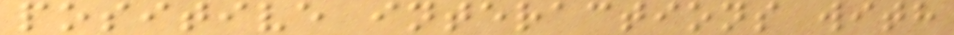positive interactions with
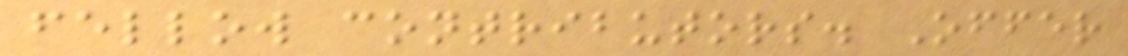fellow contributors. Offer
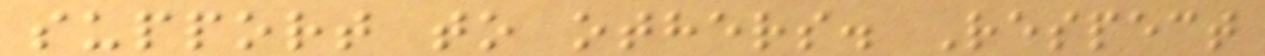support to others. Respect
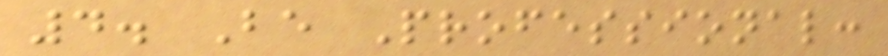4. Be Professional:
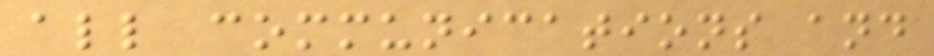all communications and
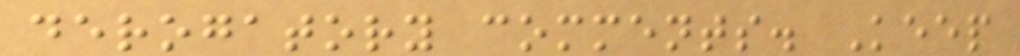derogatory comments. Keep
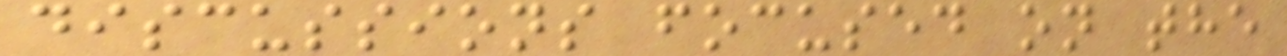discussions focused on the
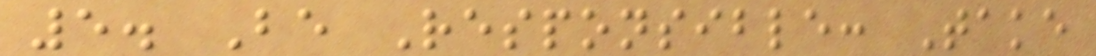5. Be Responsible: Take
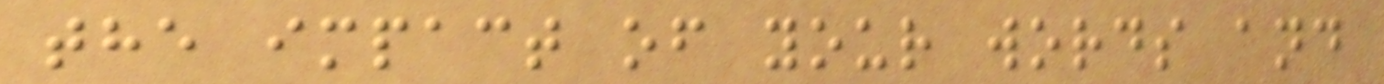the impact of your words and
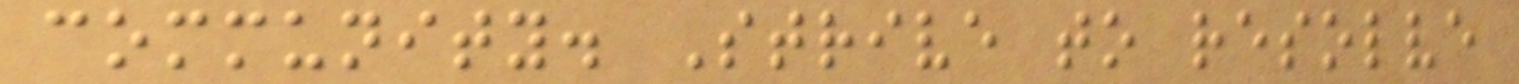community. Strive to resolve
